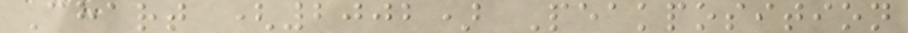Chart (2002) Peakposition
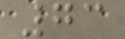73
